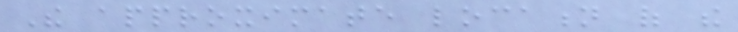The approximate location of the
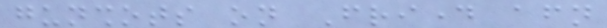gunshots on Friday afternoon
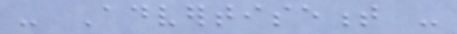- Advertisement -
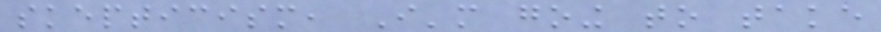skepticism, I'm going to take
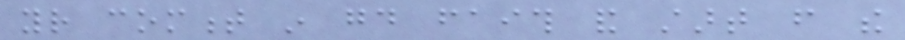your comment in good faith and start from the
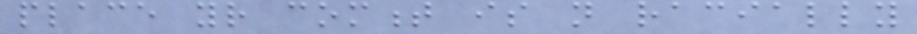place your comment is not racially
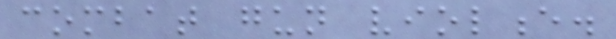combat gun violence.
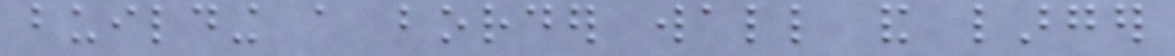building a border wall and larger
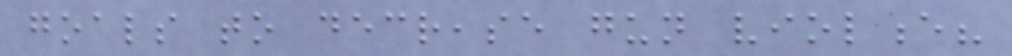goals to decrease gun violence?
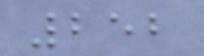252
